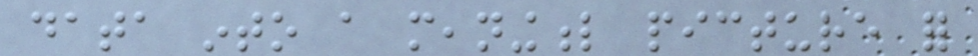data into a meaningful picture for
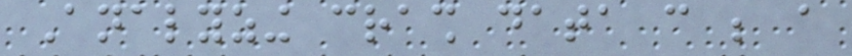Analyzing crash data can be a
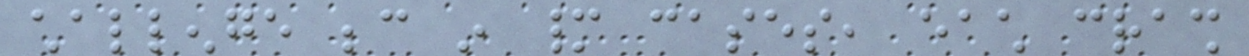challenge because in many cases, each crash
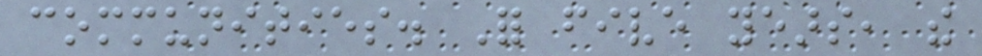communities. For five years, the
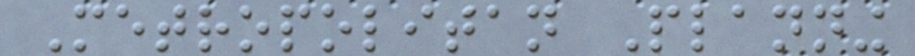Metropolitan Planning
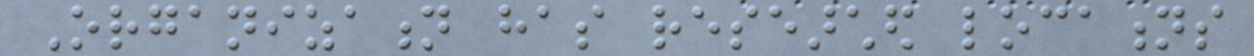Organization has researched locations
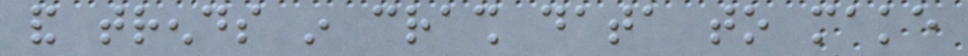and trends in crash data to make
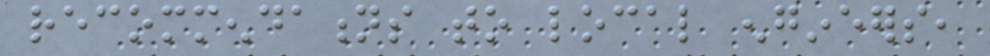recommendations to local engineers,
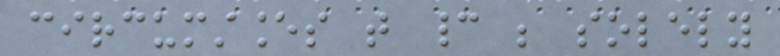circumstances that cannot be solely
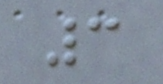3
